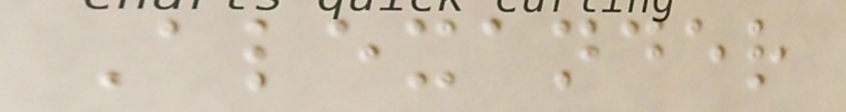Alexander
